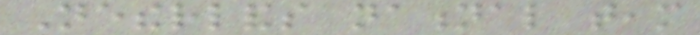Netherlands national team
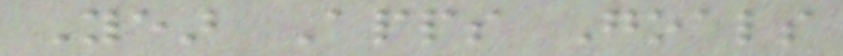Year Apps Goals
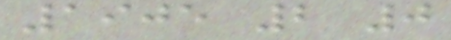1905 2 0
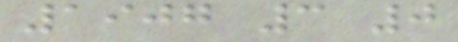1907 3 0
